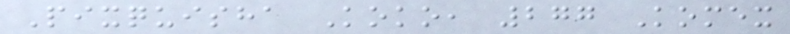Pixquisha Koko, 277 Komex
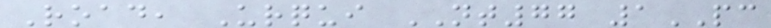Road, Urqui NT77 1PC
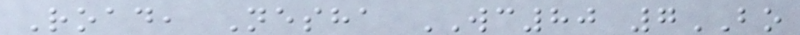Road, Nesha WC80 7BO
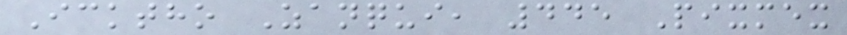Icktho Zanqui, 445 Pixmex
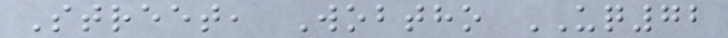Street, Wobtho UQ72
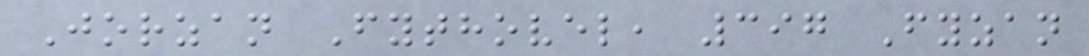Jorzan Fythovel, 397 Fyzan
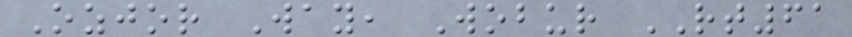Ozjor Way, Wobur RT61
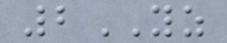2YZ
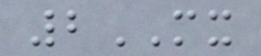2MX
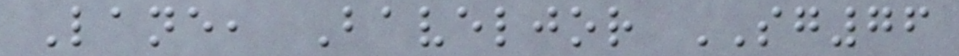Lane, Baveljor SG76
